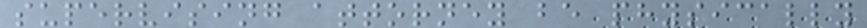supervising attorney be physically
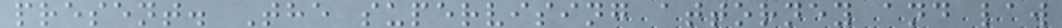present. The supervising attorney and law
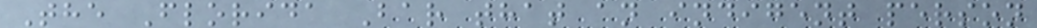The Florida Bar that an indigent person
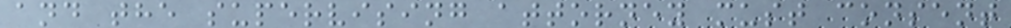and the supervising attorney must consent
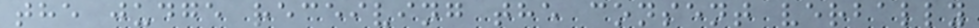the judge receiving the consent verbally
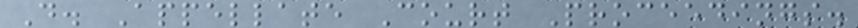D. Appellate Court Proceedings.
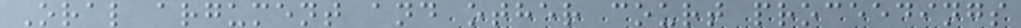Oral argument and other court proceedings
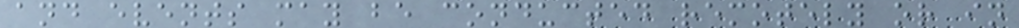and events may be conducted remotely or in
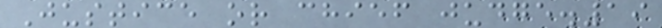Justice or chief judge.19
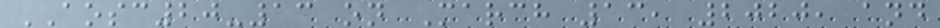AOSC20-13 on March 13, 2020, and
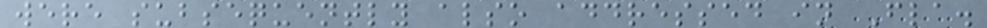were subsequently also addressed in Fla.
